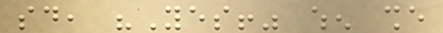said, "Yes!" when she
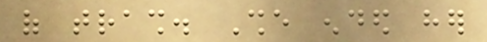of trash. She ended her
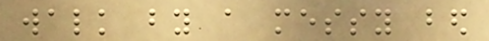walk by a messy bed
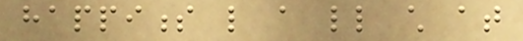happiness like a little child at
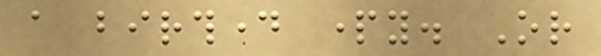a birthday party. Or
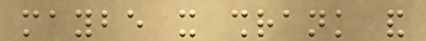maybe it shrank and
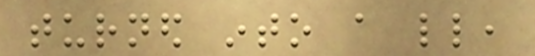turned into a little,
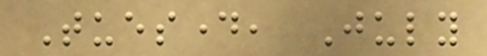Tuesday, July
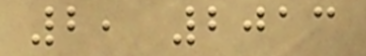2, 2013
